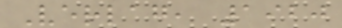Verlag, 1920
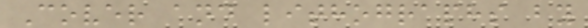Cover and lithographs by
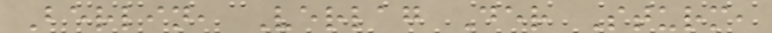Berlin, Verlag Der Sturm,
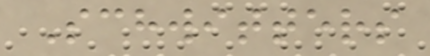Schwitters
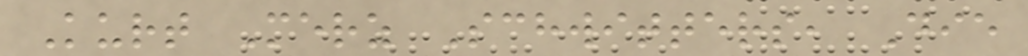Kurt Merz Schwitters, Die
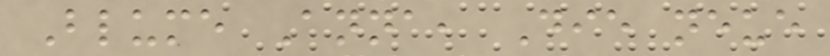Blume Anna, Die neue
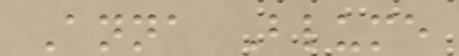Anna Blume
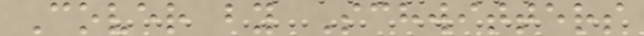Cover by Schwitters
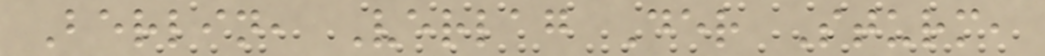Berlin, Verlag Der Sturm,
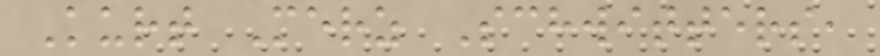Kurt Merz Schwitters,
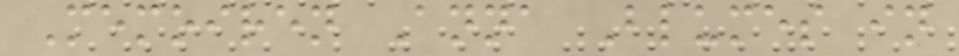Memoiren Anna Blumes in
